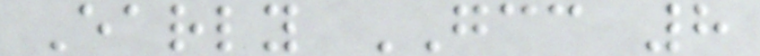Early GCC 8
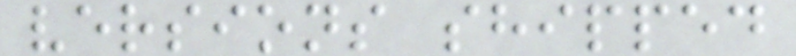versions shipped
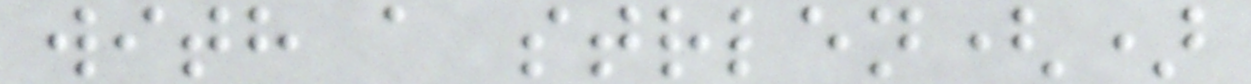with a strlen()
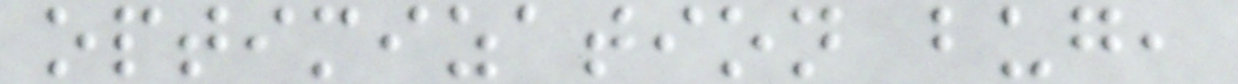optimization bug,
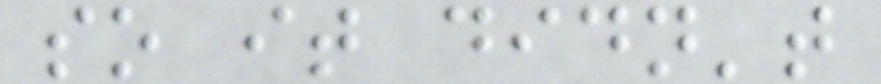so it didn't
